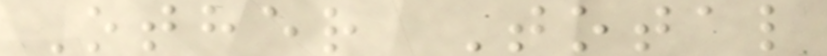Other Total
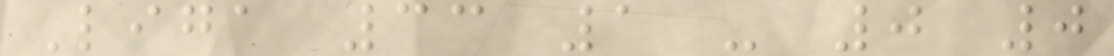Liga 33 1 - 0 0
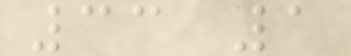33 1
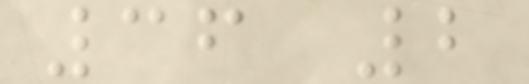36 2
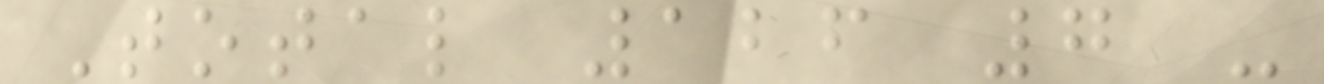Total 126 7 -
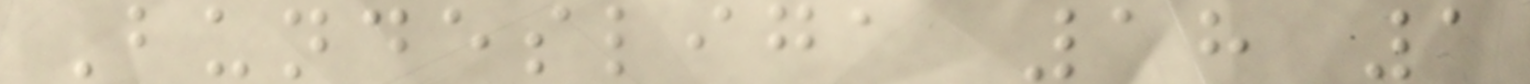Bundesliga 18 1
